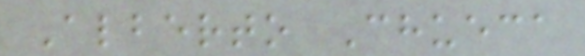Alberto Chueca
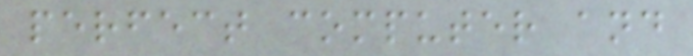perfect computer and
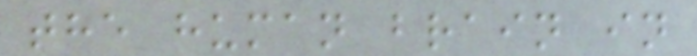the human brain in
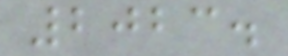2023.
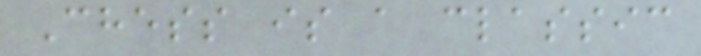Chess is a classic
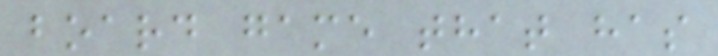board game that has
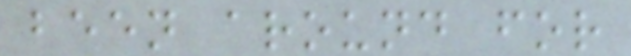been around for
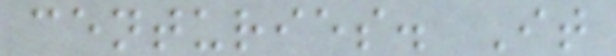centuries. It
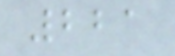221
